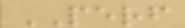PERF
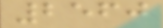2560
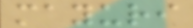mayuri
